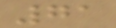71
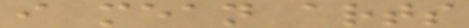i mean arts
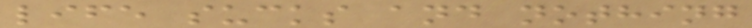life sucks and nothing
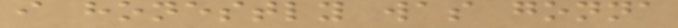i honestly was gonna
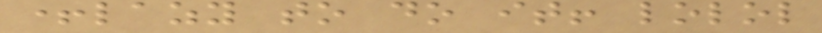+lazy to do it! lolol
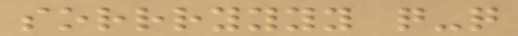sorrryyyy q-q
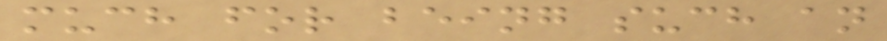much for being such an
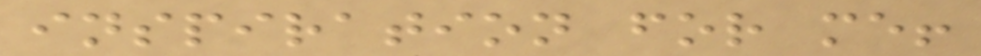inspiration for me!
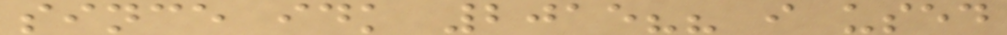since idk 2015?? i used
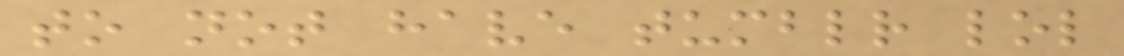to not have tumblr lol
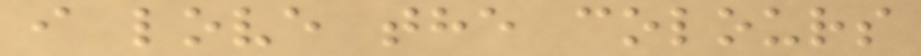i love the colours
